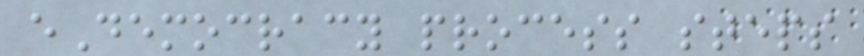eDemocracy process steps
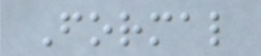Formal
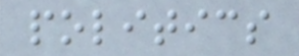politics
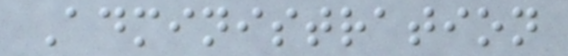Administration
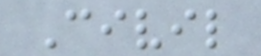Civil
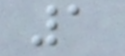1
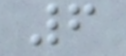6
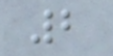2
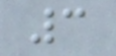3
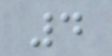4
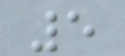5
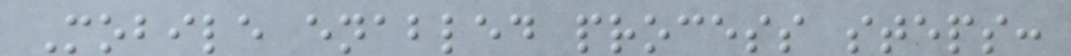Mobile enabled process steps:
